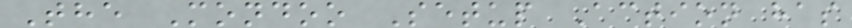The Mondoo Setup Action has
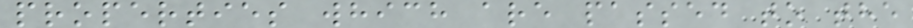properties which are passed to the
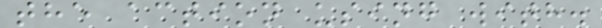the action using with.
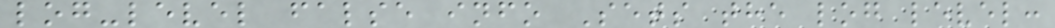log-level false info Sets the log level:
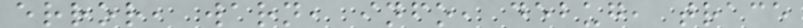error, warn, info, debug, trace
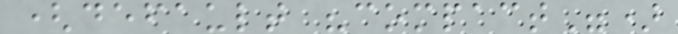(default "compact")
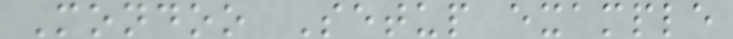Mondoo Setup example
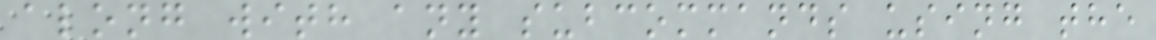along with any subcommands using the
